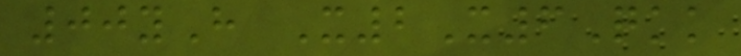00yH X2X6Qkk
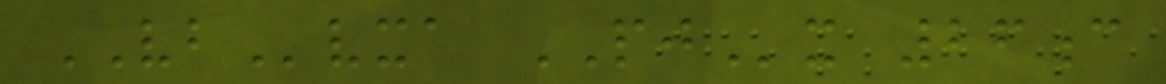VBvxa PJx 26c
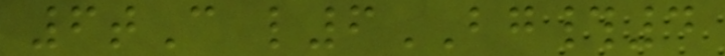6tC l6BG#4
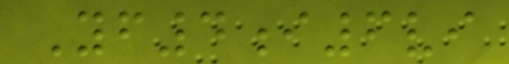Yf4i6vi
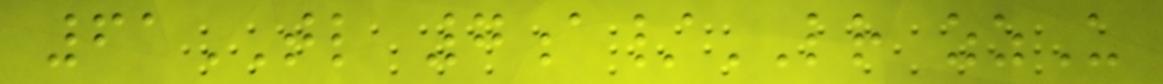61TL 7a/LR zzU
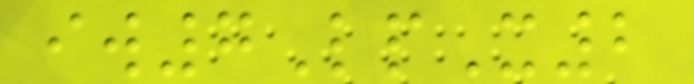iw7LpX2
